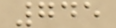745
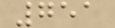751
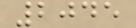2045
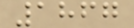1867
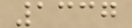1337
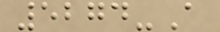5274-A
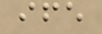ife
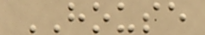HOUSE
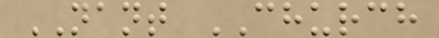NANT CHURCH
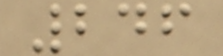246
